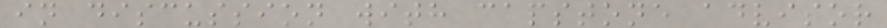in discussion with capstone advisor
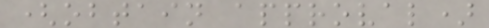(obtain approval)
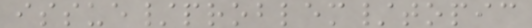issue/problem/topic
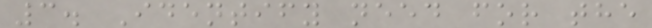3. Identify need for the
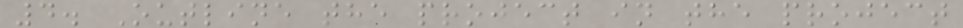4. Outline the project in the project
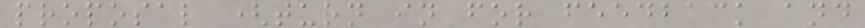proposal (turn in for feedback and
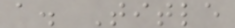a. Title
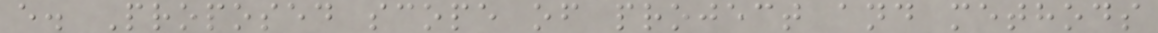e. Proposed scope of project and methods
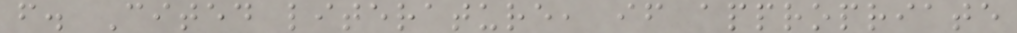f. Cited literature, if appropriate
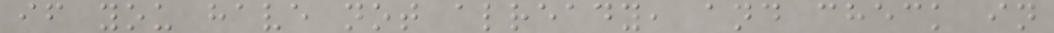if you have not already, and check in
